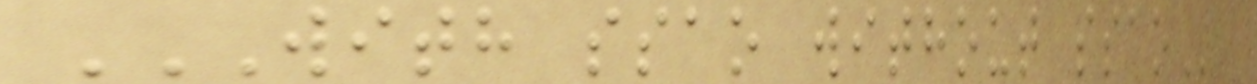WITH SSAO WITHOUT SSAO
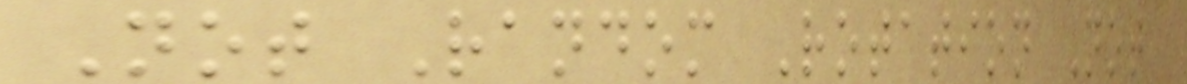Not Random Rotation Not
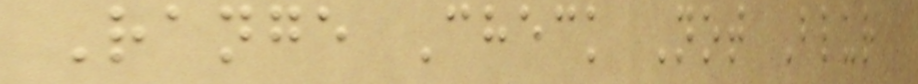Range Check Not Blur
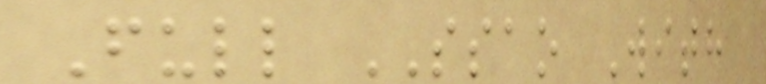Full SSAO With
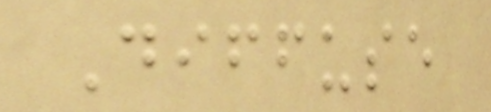Diffuse
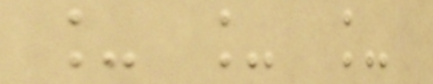_ _ _
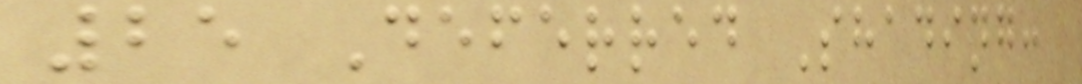25 Deferred Shading:
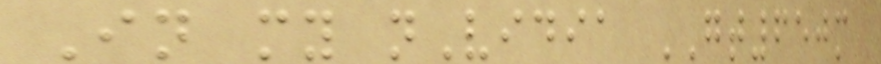In my nVidia GT650m
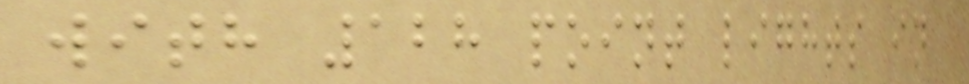with 128 point lights in
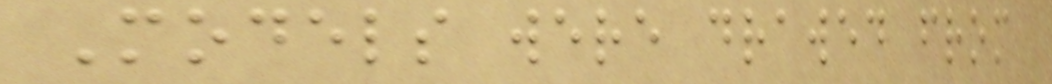Models were drawed from
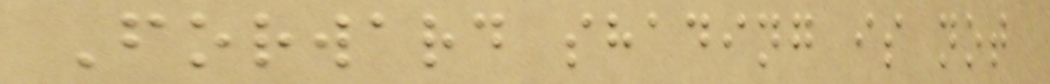Forward shading is not
